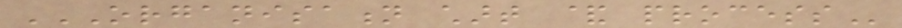ORGANISATION CHART & PROCESS
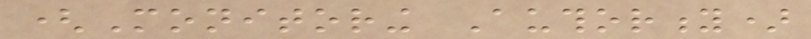(Monitoring Authority)
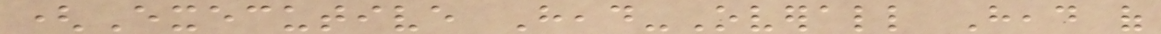(Executive Head-Overall Head of
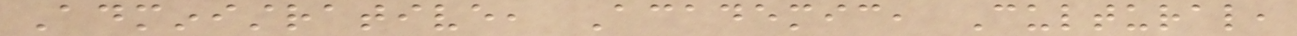Administrative, Academic, Cultural,
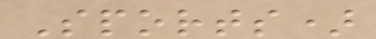Sports)
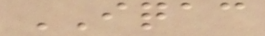IQAC
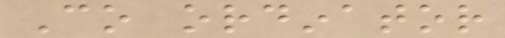Co ordinator
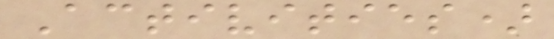Activities)
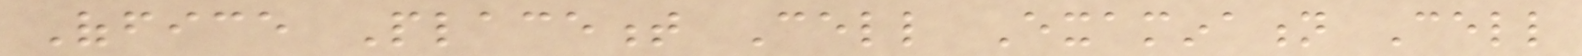Office Placement Cell Examination Cell
